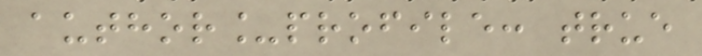author_profile: true
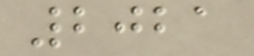2021
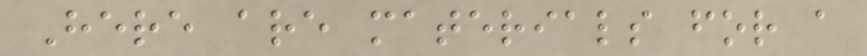Here are materials for a
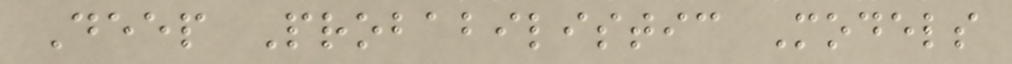Deep Probabilistic Models
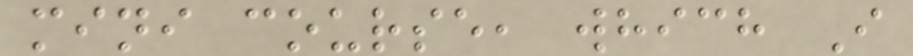mini course, which I
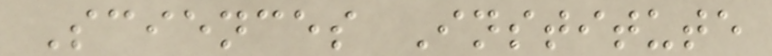Sciences Institute
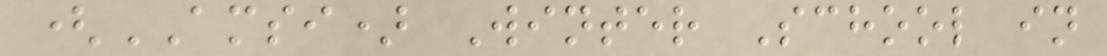(AMSI) Winter School in
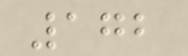172
